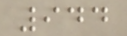944
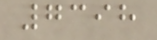7398
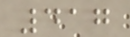417
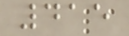415
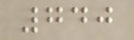740
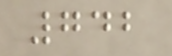742
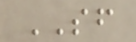SF
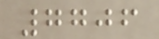7706
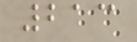213
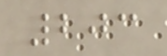203
